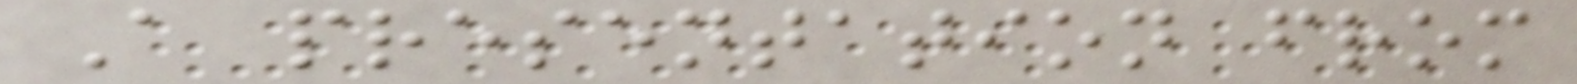A presentation from
